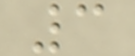3
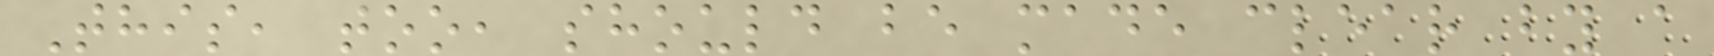This, too, should be made clear by a
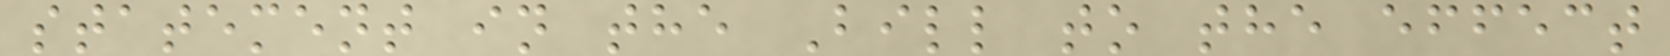statement in the Bill to the effect
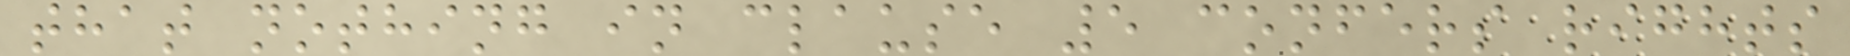that nothing in clause 5 confers rights
